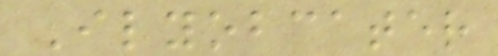Ilyobcater
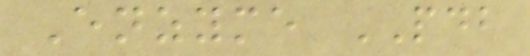Enzyme PDB
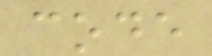code
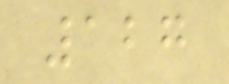127
